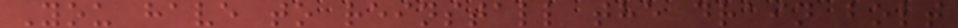You have to reinstall the drain bolt
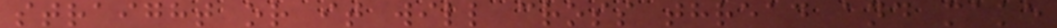straight or it will cross thread and make
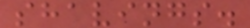shavings.
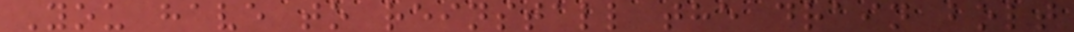You have to reinstall the drain bolt
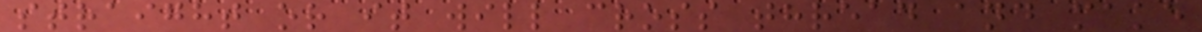straight or it will cross thread and make
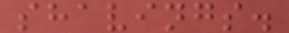shavings.
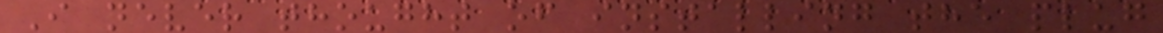I never thought of installing the plug
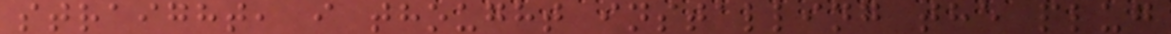straight, i thought installing the plug
